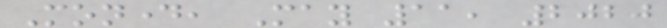Monday, May 11, 2020
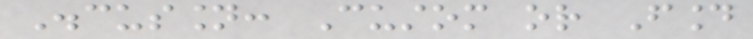Discussion: Custom or Found
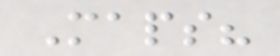Maps?
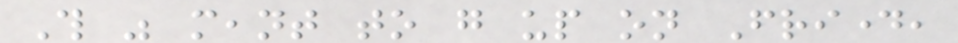This was meant to go up on Friday,
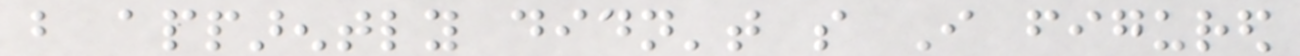but apparently didn't so I figured
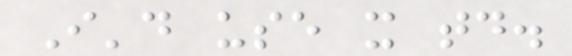I'd use it today.
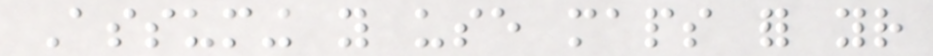Assuming you use maps for your
